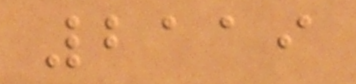2119
